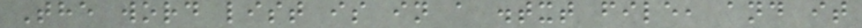The word list is in a .txt file, and it
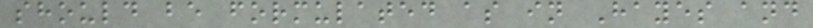should be formulated as in Hayes and
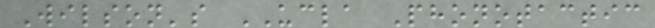Wilson's UCLA Phonotactic
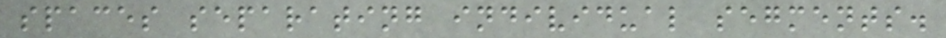spaces separating individual segments.
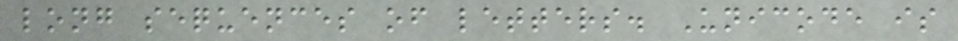long sequences of letters. Unicode is
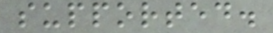supported.
